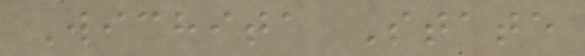Wichita State
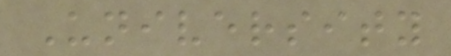University
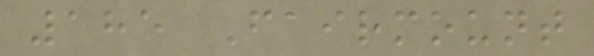185 Fairmount
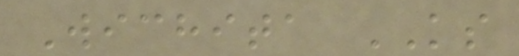Wichita KS
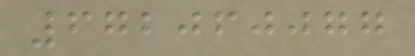672060077
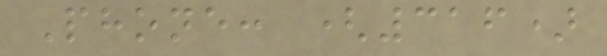Phone: (316)
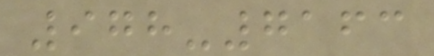978-7163
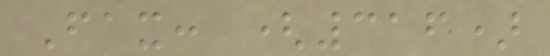Fax: (316)
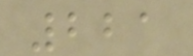221
